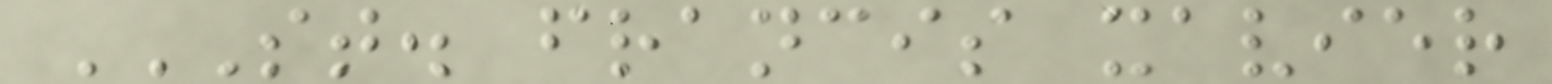ST. FRANCIS XAVIER
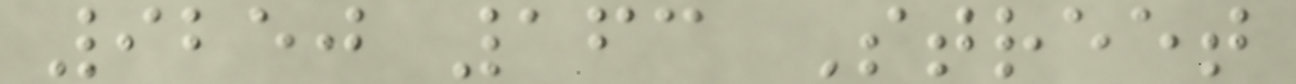9250 163 Street
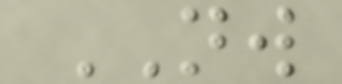NW
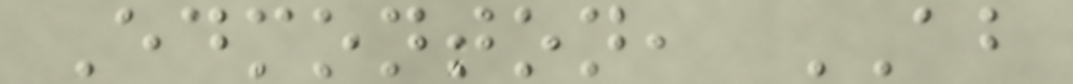Edmonton, AB
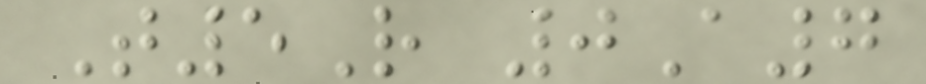T5R 0A7
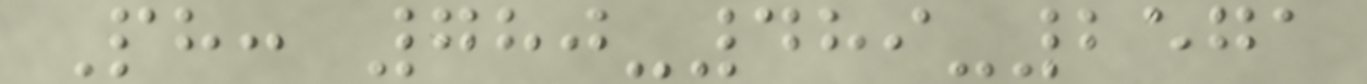Ph: 780-489-2571
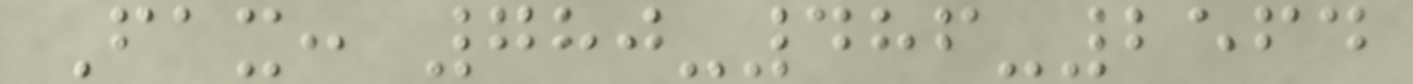Fax: 780-486-2564
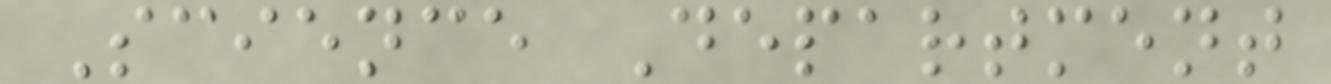Science Department
